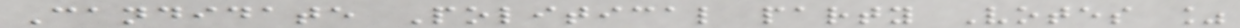Candidate Political party Votes %
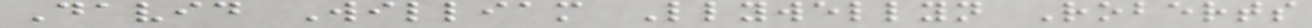David William Llywellyn Roberts
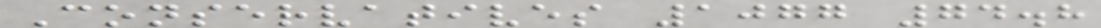Conservatives 1077 74.8
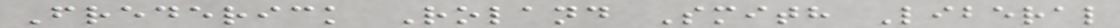Frederick Roland Smith Liberal
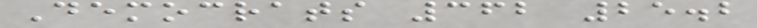Democrats 362 25.2
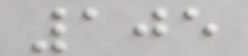105
